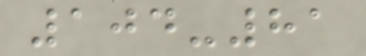104-81
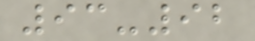93-92
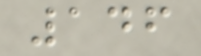146
